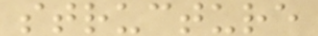structure
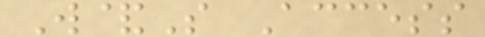W&S Access
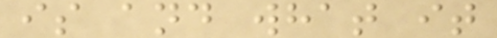is and what it
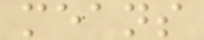means
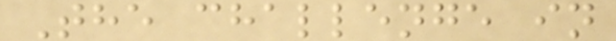The challenge in
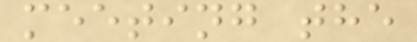meeting the
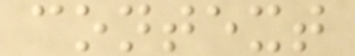context
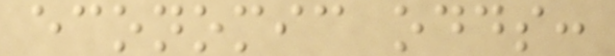economic odds:
